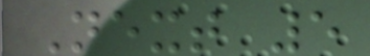Next 5
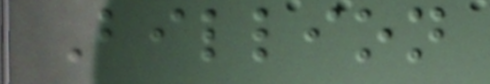Billion
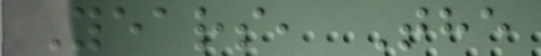Years, The
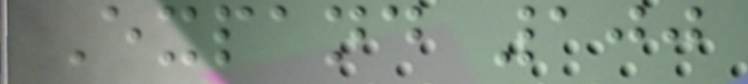Expand 100
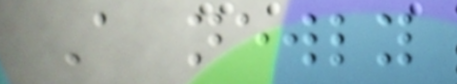A newly
